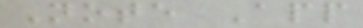Note App
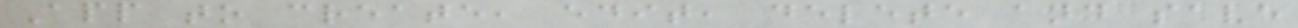App to create, edit, delete and save
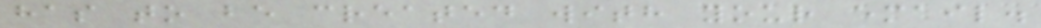has to be created with your email.
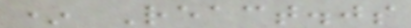* React.js
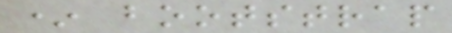* bootstrap
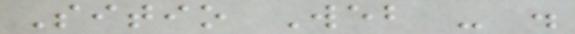Sitio Web - .
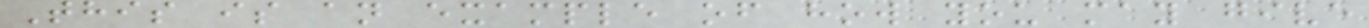This is an example of how you may give
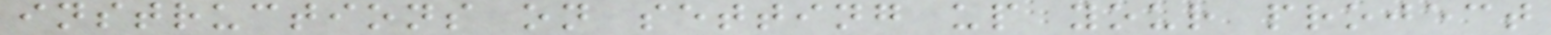instructions on setting up your project
